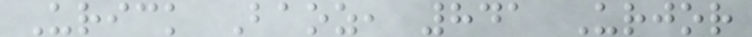Urick Baoz, 841 Urjor
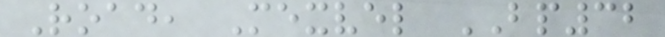Road, Mexvel BP32
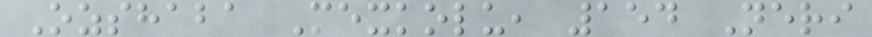Ozshaba Mexkolu, 154 Neri
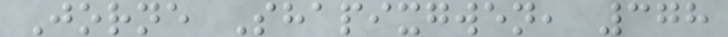Jorne Shapixgwen, 378
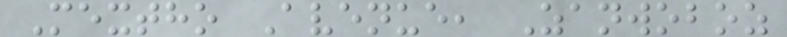Mextho Avenue, Zanwoboz
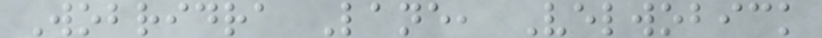Wobridra Lane, Velwobick
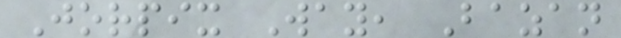Jorpix Way, Bazan
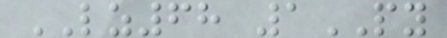LZ68 1PY
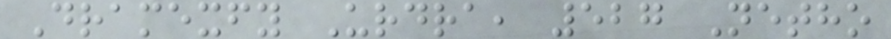Dramexfy Urdra, 527 Netho
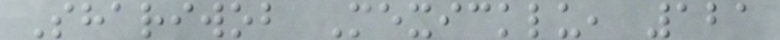Shariwob Mexicklu, 121
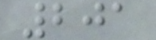201
